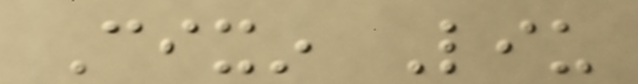Cixin Liu
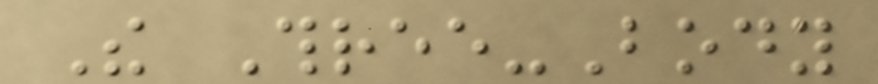The Three-Body
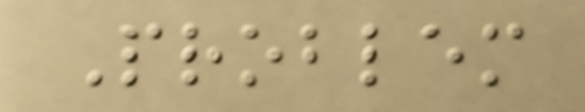Problem
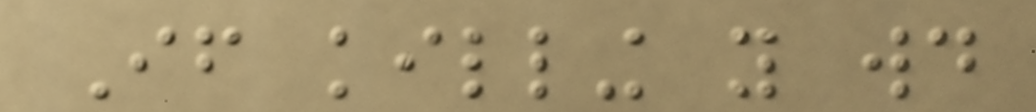If killing you would
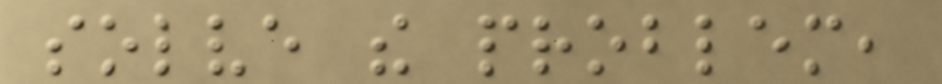solve the problem,
